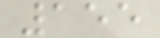155
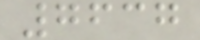7637
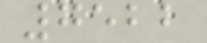7522
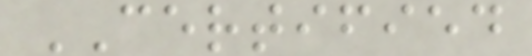CERTIFIED
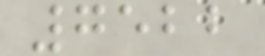7522
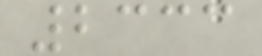2333
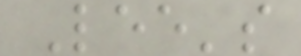Lee's
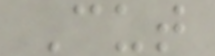Cut
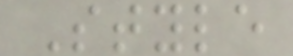Style
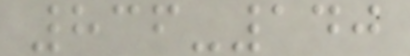836-140
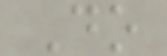Do
